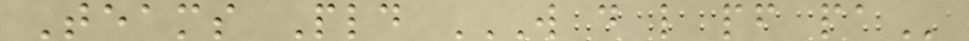Teams Pld W D L PF PA
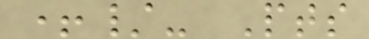+/- Pts
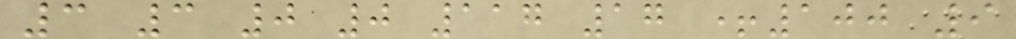3 3 0 0 117 17 +100 9
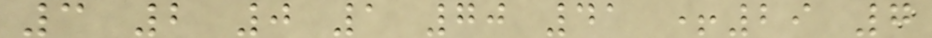3 2 0 1 70 41 +29 7
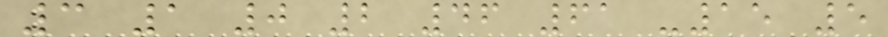3 1 0 2 46 61 -15 5
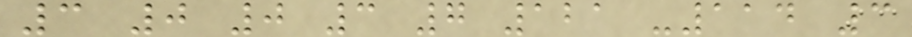3 0 0 3 7 121 -114 3
